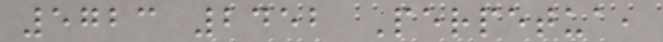5723 2452 Perpetua,
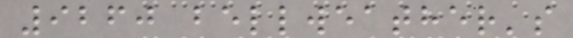9260 bellweather's
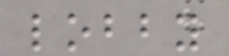lobby
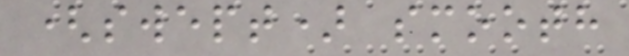(swept) smooth
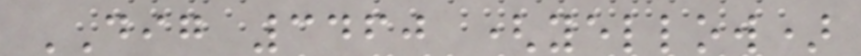DIG 3460 (yellow)
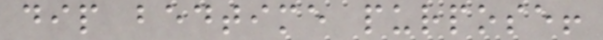dip bedtime purpose!
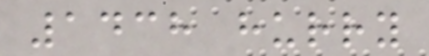1438 hurry
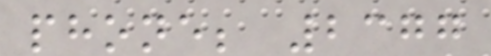phone; 2377
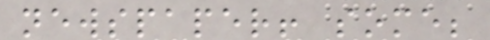newspaper! some;
